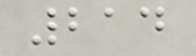214
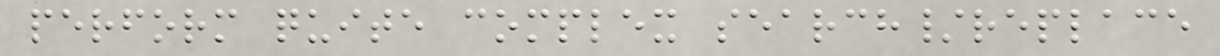perform quite complex search/replace
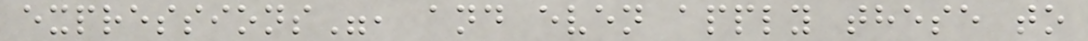expressions", and even apply these to
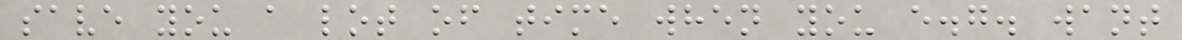save you a lot of time when you e.g. want
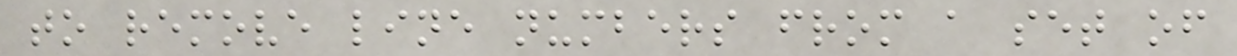to remove line numbers from a set of
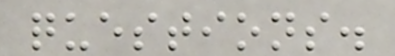questions.
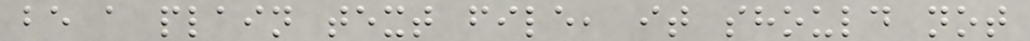be a plain text file, it should not
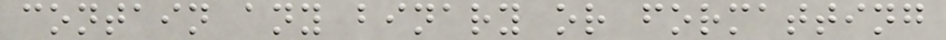contain any binary or formatting
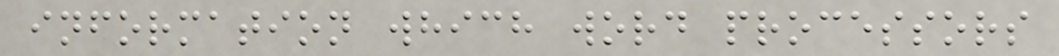information which word processors
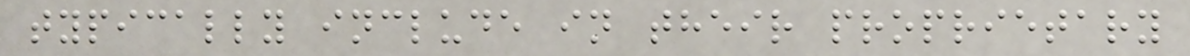typically include in their proprietary
